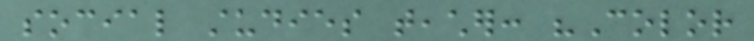social studies teacher: "Color
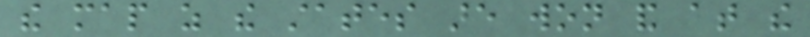the map as the states are won and at the
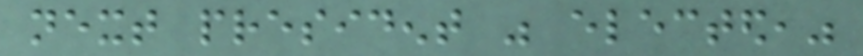next president was elected,"
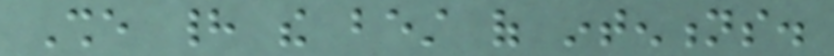She had the best of intentions.
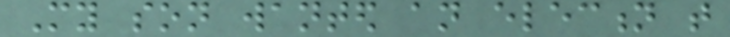My son wanted an election that
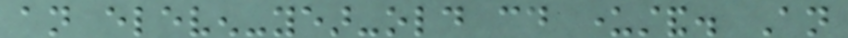an eleven-year-old could understand. An
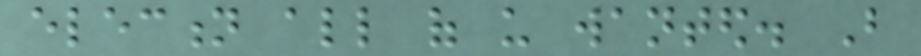election all of us wanted. But
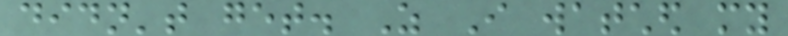didn't get. As I watched my
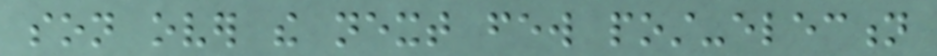son over the next few post-election
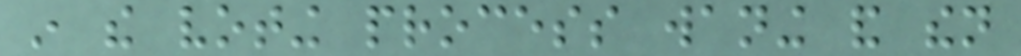in the voting process waning and then
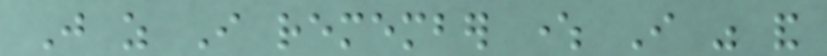Just as I remember where I was and
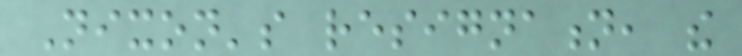Nixon's resignation, the
